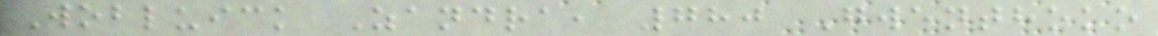Wobluick Zandra, 780 Gwenthoko
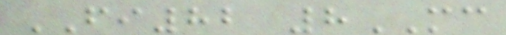FI82 8MC
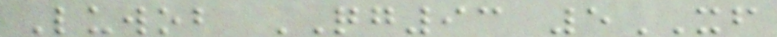Luwob QG93 5XF
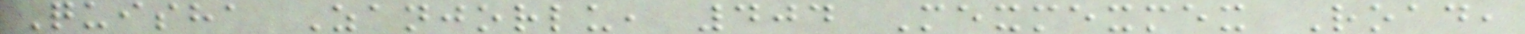Quisha Zanjorlu, 404 Mexmexmex Road,
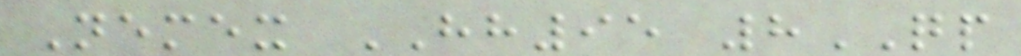Nemex HH95 8QP
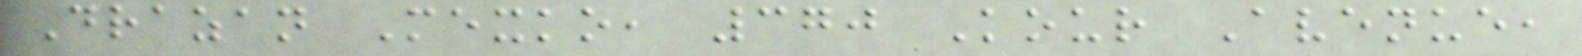Drazan Mexko, 370 Kour Avenue,
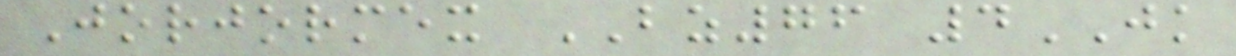Jorjormex BZ76 4JK
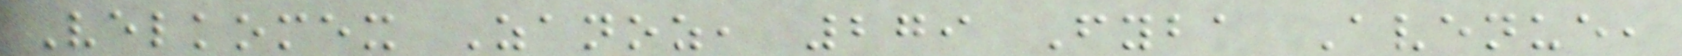Velkomex Zanoz, 279 Fyba Avenue,
